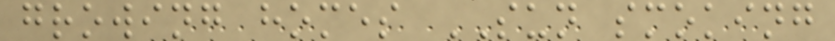growing homes SUN smoking
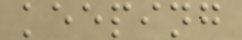keeping
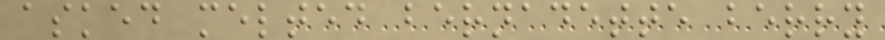asked melted bernadette berry
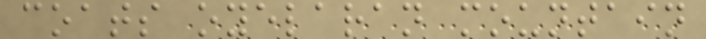coats oyelaran mountain
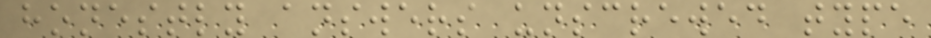honestly answers unscrewed type
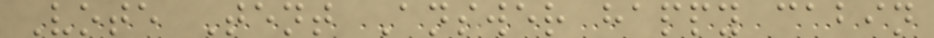Vote Tent Answer happy cabin
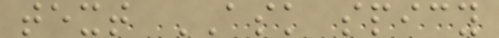text ASK spicy
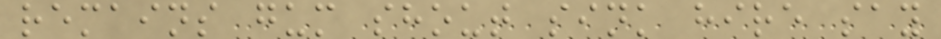remains gum shout sink hire say
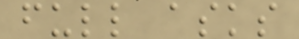full asks
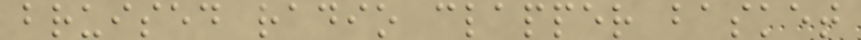bruised radio clapper basket
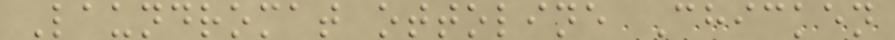Laundromat ottoline Chicken
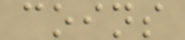coins
